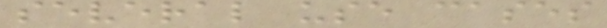several use cases
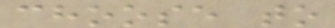choose to
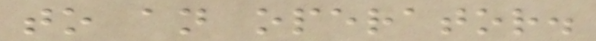to an operator.
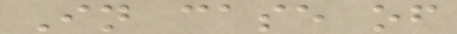In case of
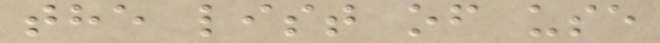the list of use
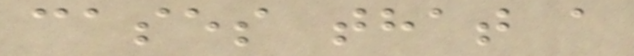cases that a
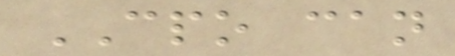CPO can
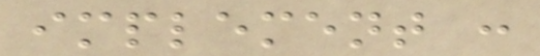implement :
